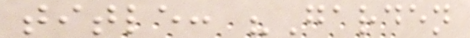title: "Garden
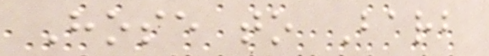Hose to Barb
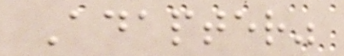Adapter"
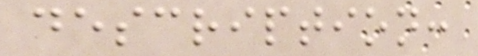description:
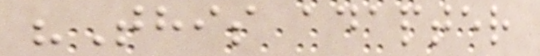"This adapter
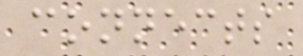connects
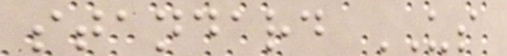standard US
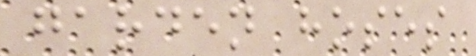garden hoses
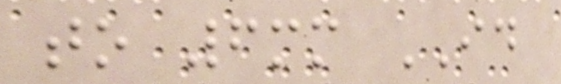to 6mm ID
